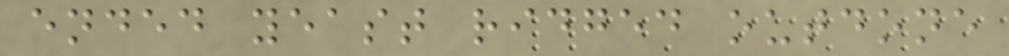ended yeast ridged outdone
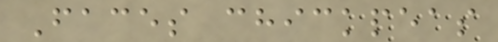Faces chickpeas
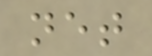net
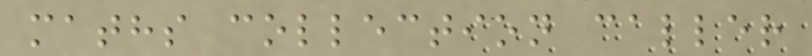maths collection caller
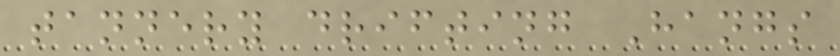tannery drifting Hangs
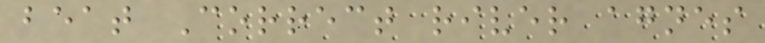beat Correct river agnes
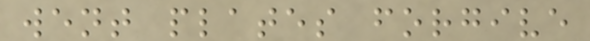went plates forgive
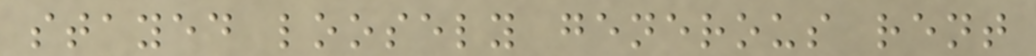stayed loosely generous rent
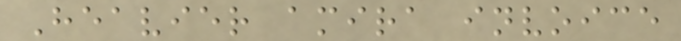Heavier amira invoice
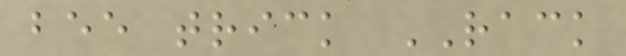bee trick RACK
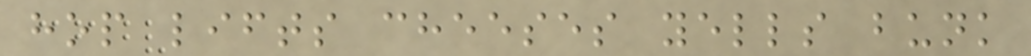hop lifts cheeses yells bunk
